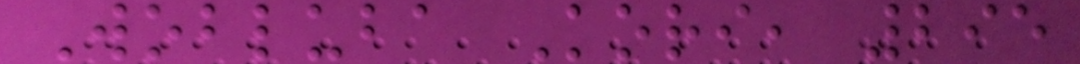Wobluba Kori, 295
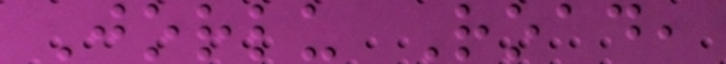Jorlu Road,
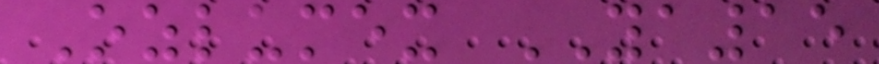Ozlumex YA15
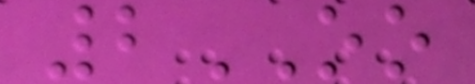2OO
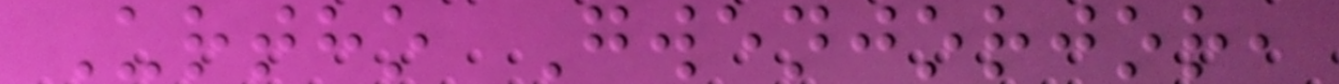Urtho Gwenjorjor,
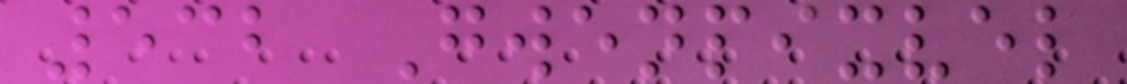532 Gwenpixvel
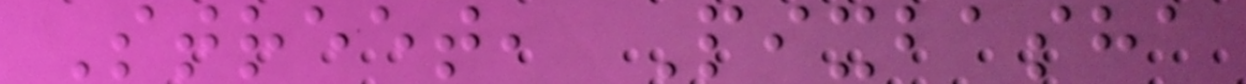Street, Pixbasha
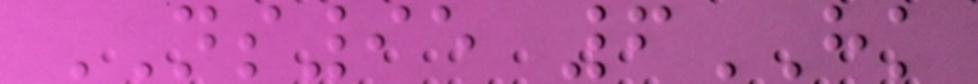NS95 6HK
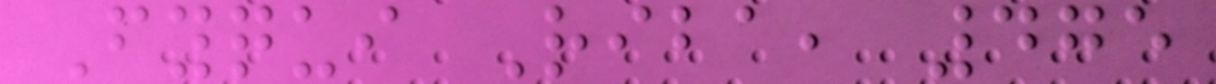Fyqui Riba, 475
